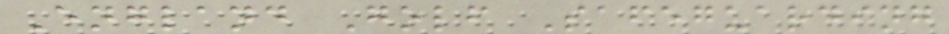England Golf Safeguarding
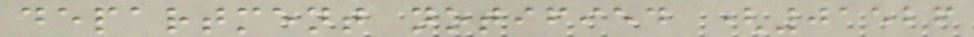department notified (01526
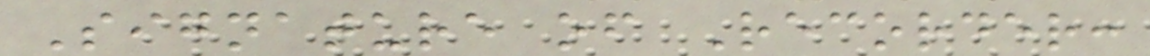Signature of Recorder:
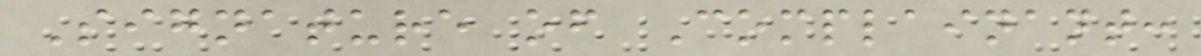Signature of Complainant:
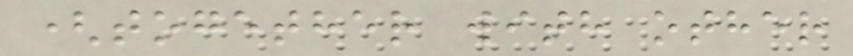(together with other
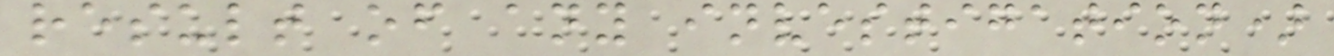result of any investigation)
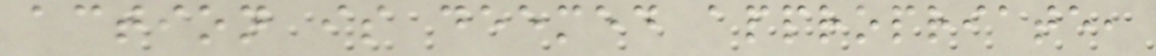action is deemed appropriate,
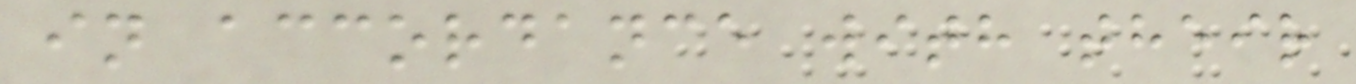in accordance with their
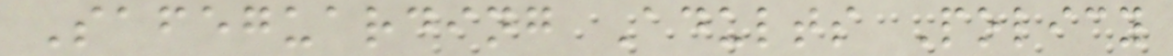Safeguarding Adults Policy
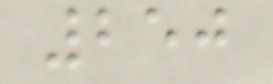250
